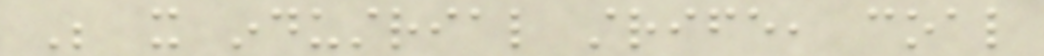Be it industrial strife, coal
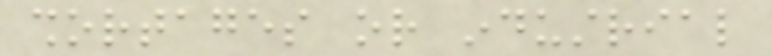shortages or industrial
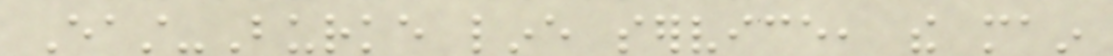East-Burke line service, the main
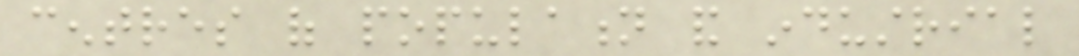centres of population and industrial
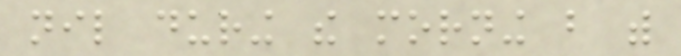nil during the morning but with
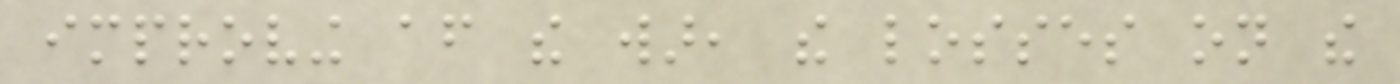improving after the war, the losses on the
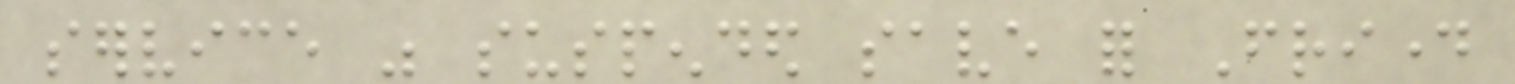service was suspended save for Friday
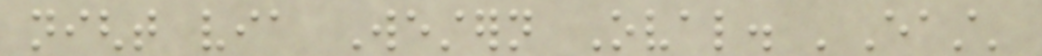night via Western Oval. 'East'
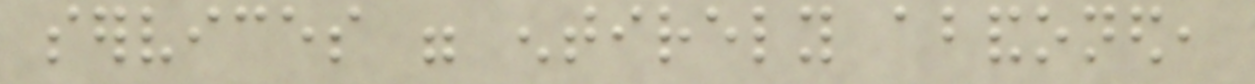services were entirely abandoned,
